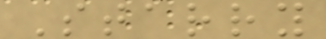Starry
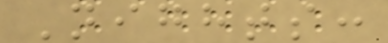Nights:
